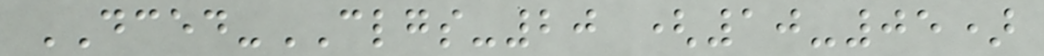DCED-CLGS-20 (10-05)
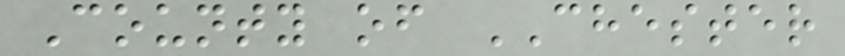County of CHESTER
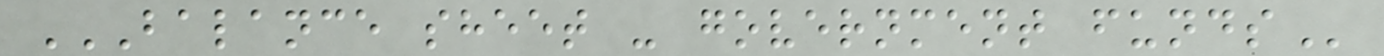BALANCE SHEET - GOVERNMENT FUNDS
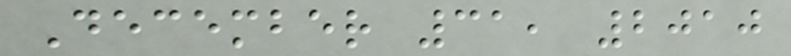December 31, 2010
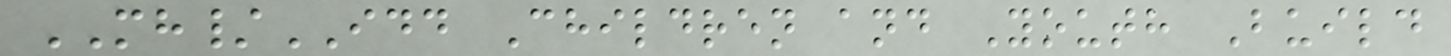MH/IDD Children and Youth Build
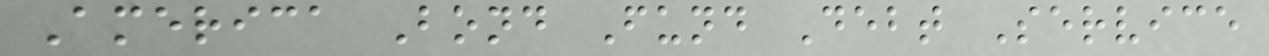America Bond Fund Debt Service
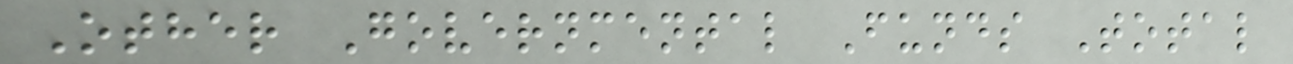Other Governmental Funds Total
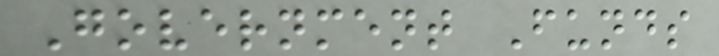Government Funds
